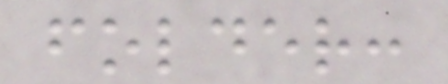folder:
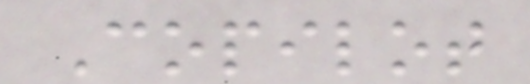Copilot
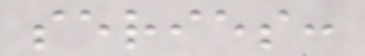series:
